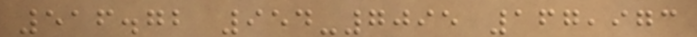516.72 954-7095 167,973
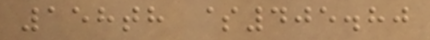158th $405.80
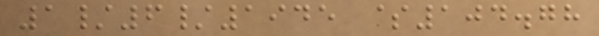1/6/1945 $104.78
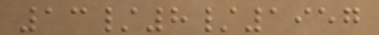13/8/1957
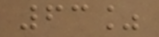63%
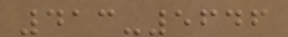413-5646
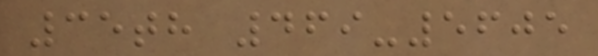35th 469-5605
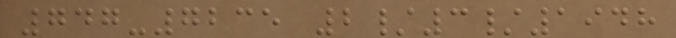747-7235 2/3/1948
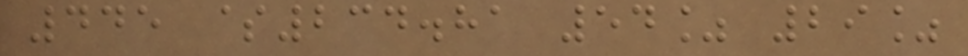445 $234.81 54% 29%
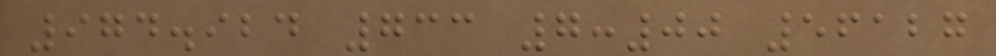974.924 733 7:00 56127
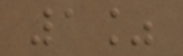1%
